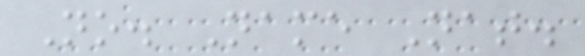No. Name Nat.
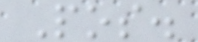Pos.
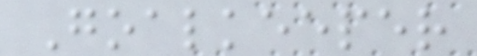Goalkeeper
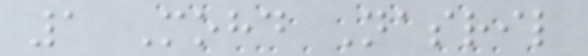1 Mohd Nasril
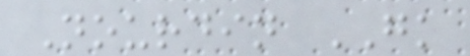Nourdin GK
